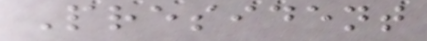President
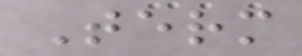Term
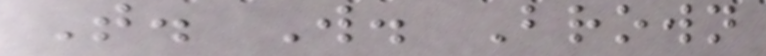T. W. Brown
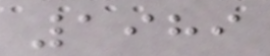1989
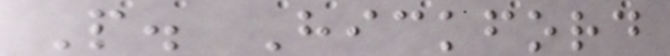P. Hickford
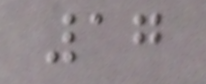17
